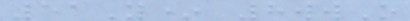51Y* 8wwO
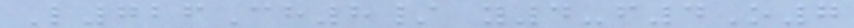L726Ch8/ y4-f4O7
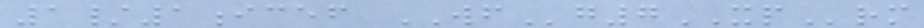1/1icef WFg7XPrm
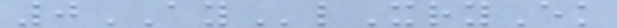0AYlXryEk
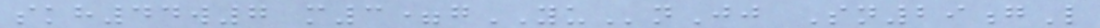skh44w7 m3=gYUnJj Sn29gL
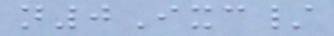n0Ixc/
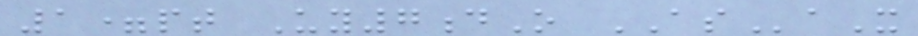1=pt Uy7dO ASaX
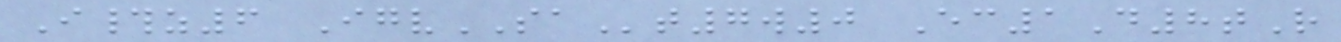I#z6 IgvSAt7w0 Ec1D8tR
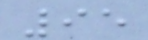95
